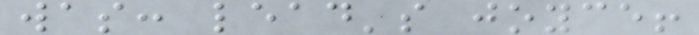was: lead's joyce!
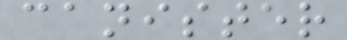canister
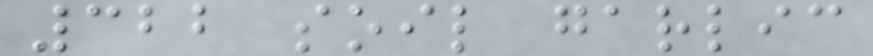322 soil garlic
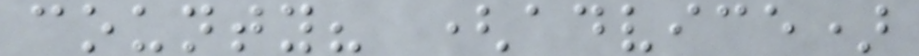county? (advice)
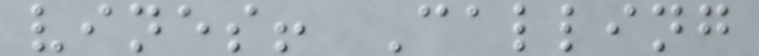vines! Calling
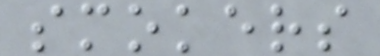smokers
